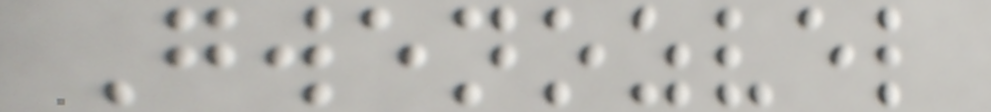Gwenozvel
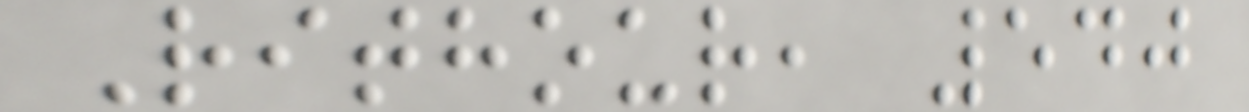Rithour, 540
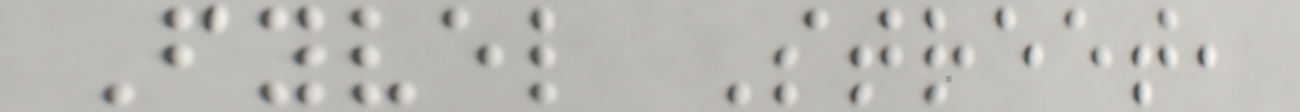Fyvel Street,
